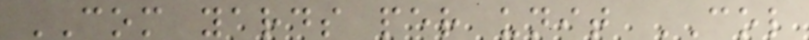COM yards per unit COL
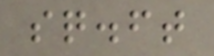sq.ft
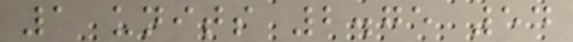1 units 2.75 54
